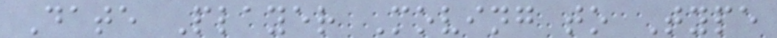Date Player Moving to Type
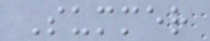Summer
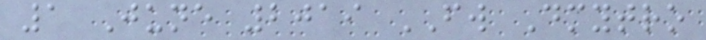1 June 2019 FW Dmytro
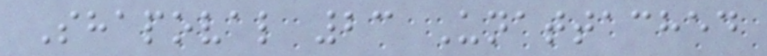Shapoval 23 Unattached
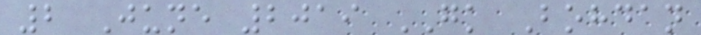2 June 2019 GK Bohdan
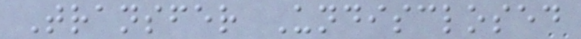Transfer Undisclosed
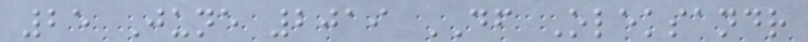25 June 2019 DF Oleksandr
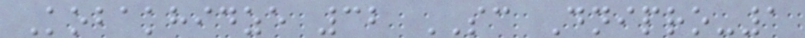Kobakhidze 32 SC Dnipro-1
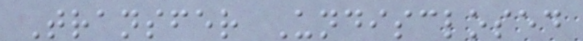Transfer Undisclosed
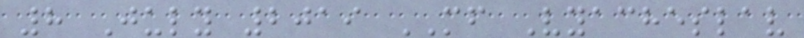8 July 2019 MF Vyacheslav
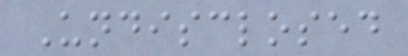Undisclosed
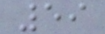59
